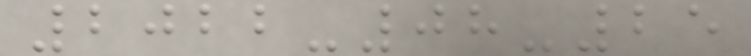2022-08-25
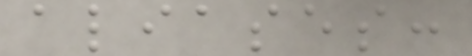aliases:
